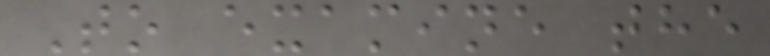To examine the
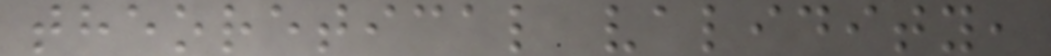theoretical validity,
